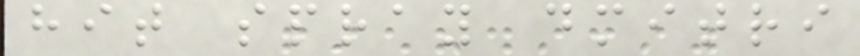hit spray dmitri
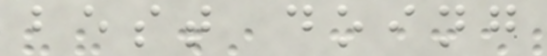best doing
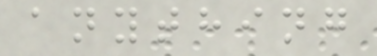anything
